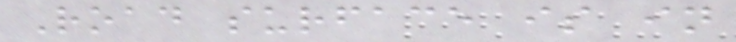Road surface is in
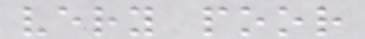very poor
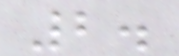2.
